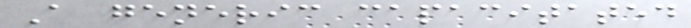A generic capacitated
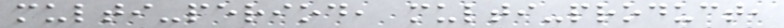multi-period, multi-product,
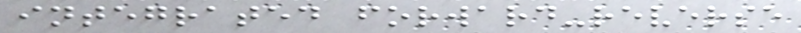integrated forward-reverse
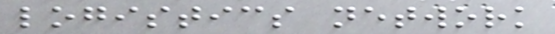logistics network
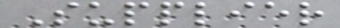Supplier
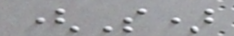(S)
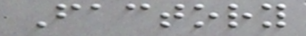Factory
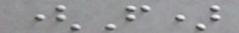(F)
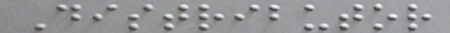Distributor
